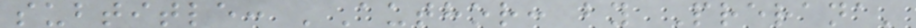subtitle: 'Author: by Prerana'
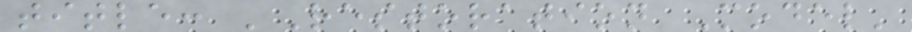title: 'Restoration Model'
